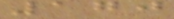170
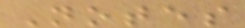Notes
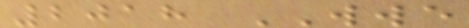2018 WWE
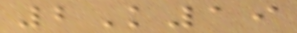2K19
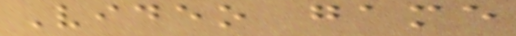Video game
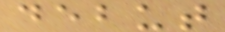debut
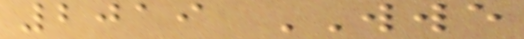2019 WWE
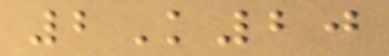2K20
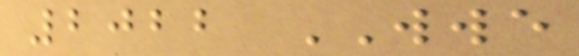2022 WWE
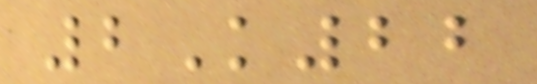2K22
